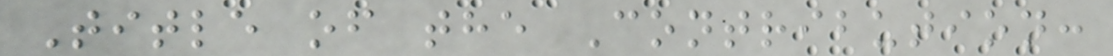Title of the Contribution:
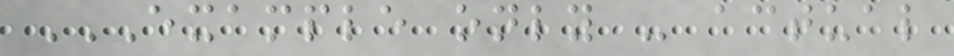EXAMPLE ONLY - ACTUAL
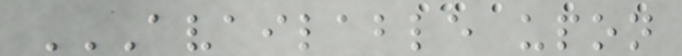AVAILABLE UPON
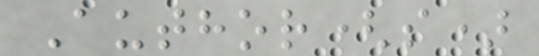Author(s)
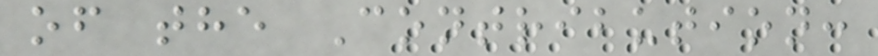of the Contribution:
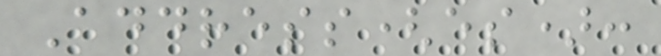Address(es):
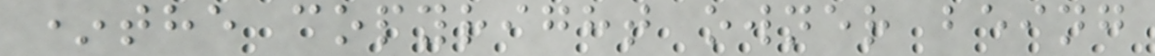*the copyright owner being
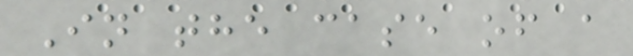In the case of a
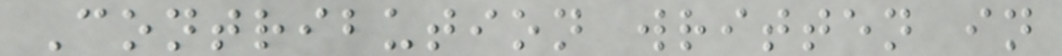Contribution written in
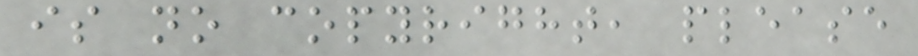is no copyright, please
